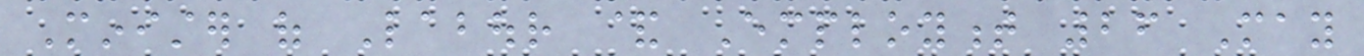Minister of Labour & Employment 26 May
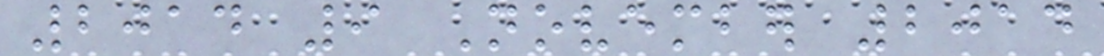2014 9 November 2014
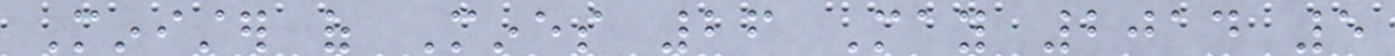Minister of Mines 26 May 2014 5
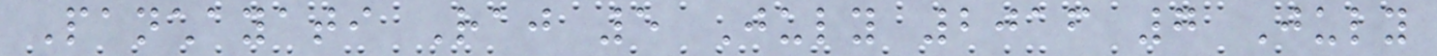Panchayati Raj 5 July 2016 7 July
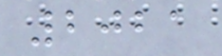2021
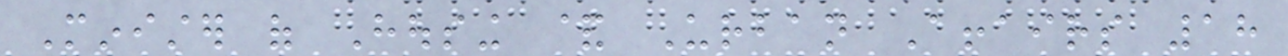Minister of Housing & Urban Affairs 18
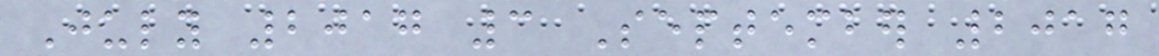July 2017 3 September 2017
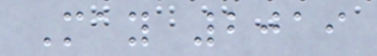May 2019
